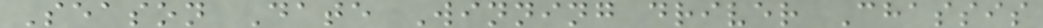Season Date Winning driver Chassis
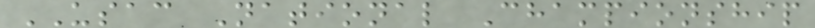USAC National Championship
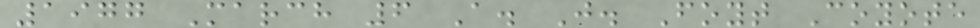1977 March 6 A. J. Foyt Coyote
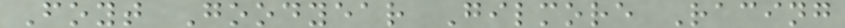Foyt Goodyear Gilmore Racing
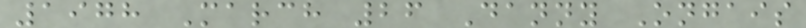1978 March 26 Danny Ongais
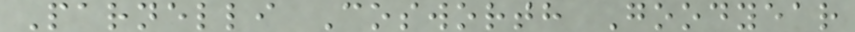Parnelli Cosworth Goodyear
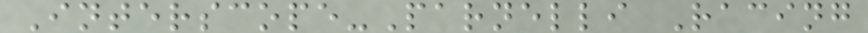Interscope-Parnelli Racing
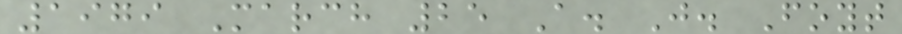1979 March 25 A. J. Foyt
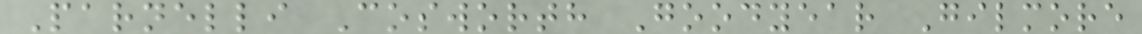Parnelli Cosworth Goodyear Gilmore
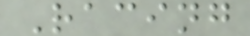Racing
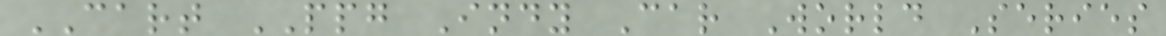CART PPG Indy Car World Series
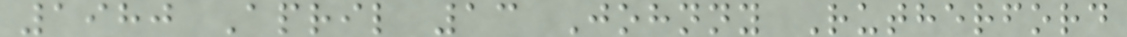1980 April 13 Johnny Rutherford
